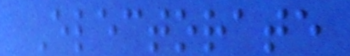Electorate
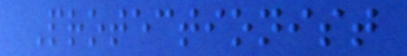Protectionist
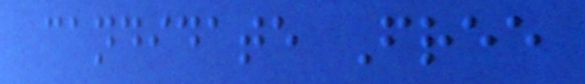candidate Free
